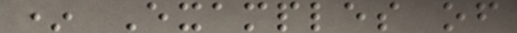* Examples of
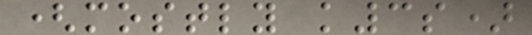(mostly k3s)
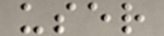user
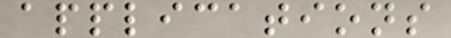applications
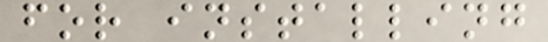for installing
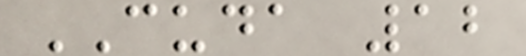CUDA 12
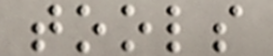tools
